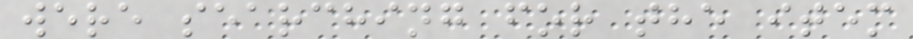were searching for the item
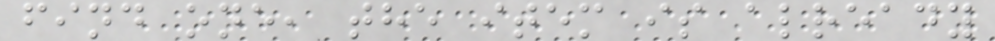find one, the item is already
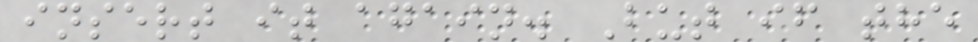insert it again. But if the
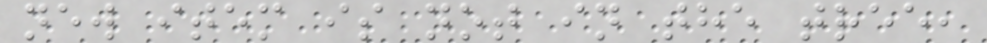new item is not in the tree,
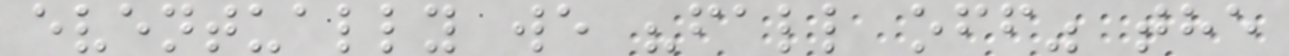eventually we "fall off" the
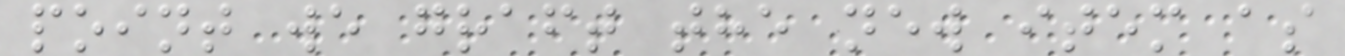point we graft the new item as
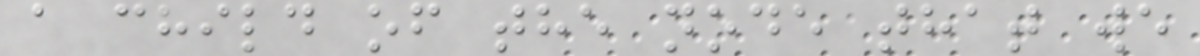a child of the node that we
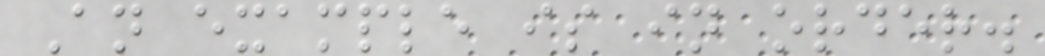An example is in order.
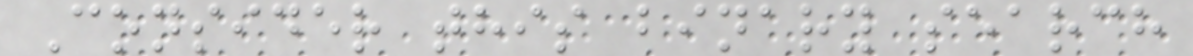Consider this binary search
